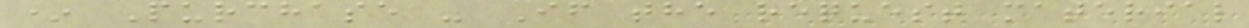* Purchase - If the request material
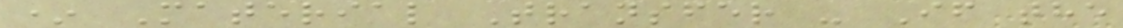* Material Transfer - If the
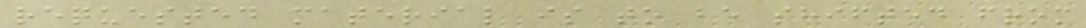requested material is to be shifted from
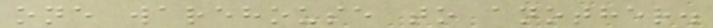one warehouse to another.
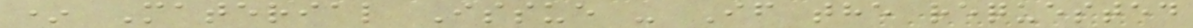* Material Issue - If the requested
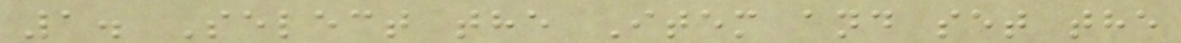1. Select the Item and set the
